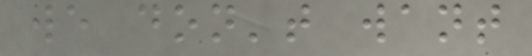we don't want
